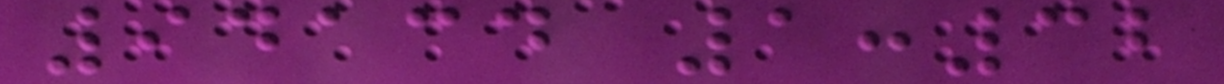94134 1:32
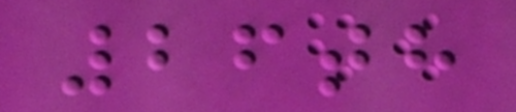26th
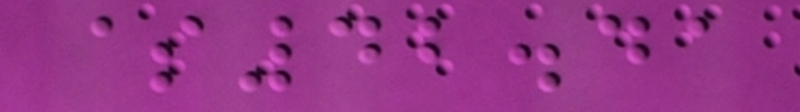$42.41
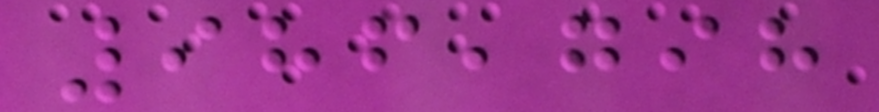986,798
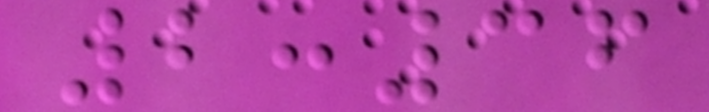2:36
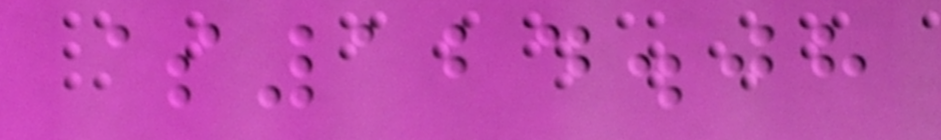$124.08
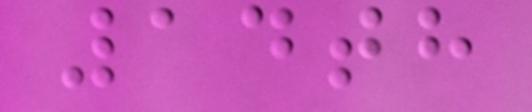14th
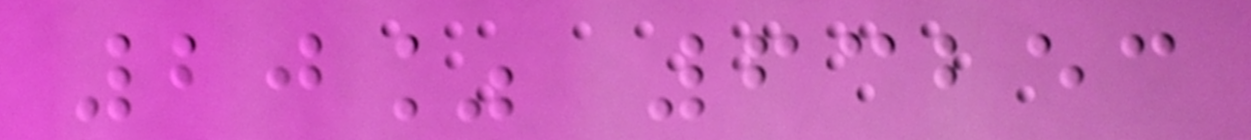20% 63253
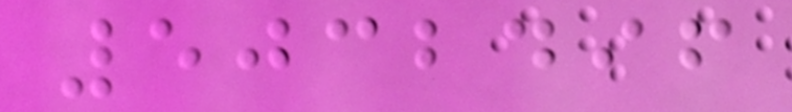5032496
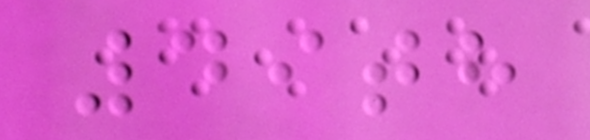49th
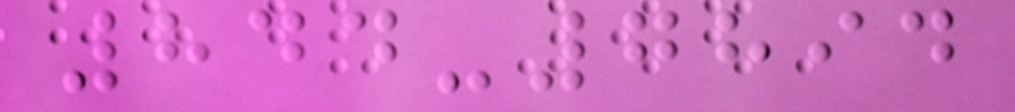844-7894
